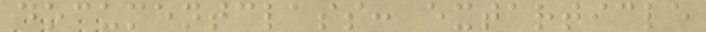documentclass: extarticle
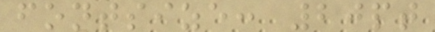fontsize: 20pt
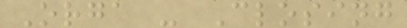Orga - Closing
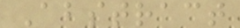Abstract
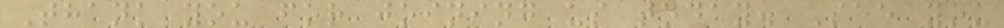Thank you for joining us today. See you
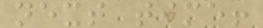next time!
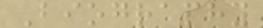Biography
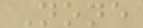None
